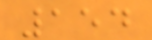154
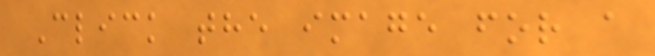Click the image for a
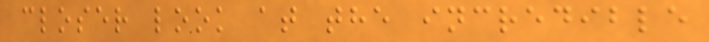closer look at the incredible
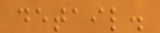detail.
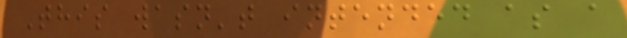This wasn't intended as a
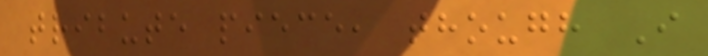tribute piece, though I
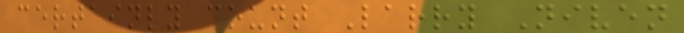certainly count Larry Niven
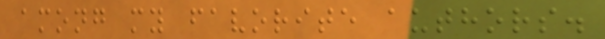among my favorite authors.
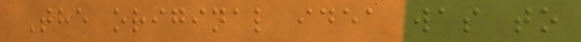The original idea was to
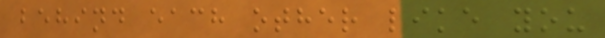behind each other like you
